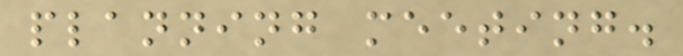planning meeting.
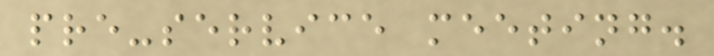pre-service meeting.
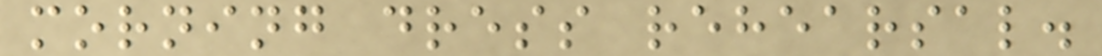morning dress rehearsal.
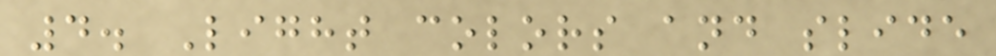4. Light colors and slide
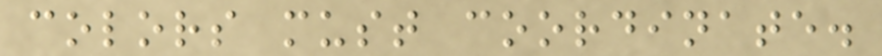colors must coordinate.
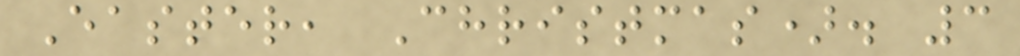Easter, Christmas). 3
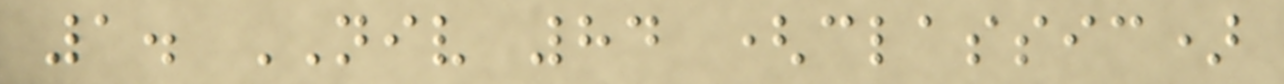1. NIV 84 (classic)
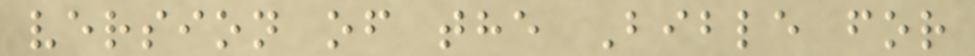version of the Bible for
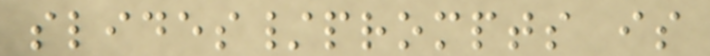slides/prompts is
